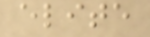elite
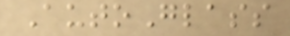AutoGlass
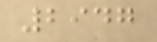2947
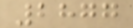2877
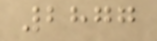2877
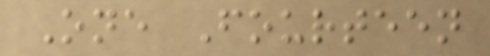One Fourteen
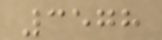3578
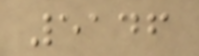5146
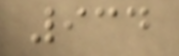934
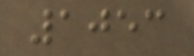1053
